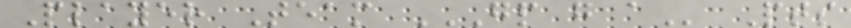Player Team GP G A Pts
